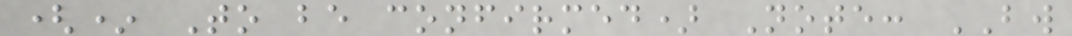(* To be confirmed) Note: BW
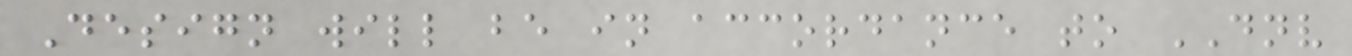Design will be in accordance to DNV
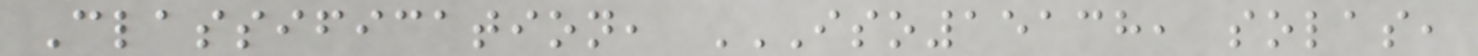Classification, ISO15138, SOLAS,
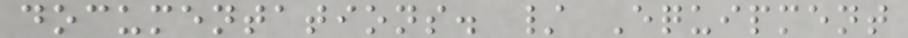documentations. / Equipment
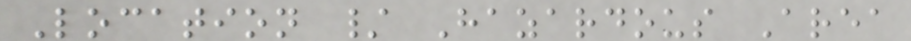Location / Hazardous Area
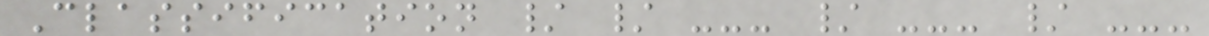Classification / / --- / --- / ---
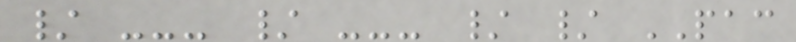/ --- / --- / / PAC
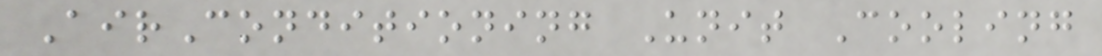AirConditioning Unit Cooling
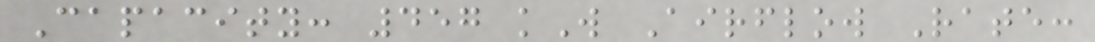Capacity: 457 kW Airflow Rate:
